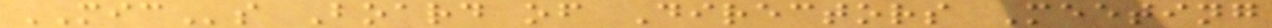MICs Board of Directors Meeting
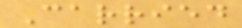Carried
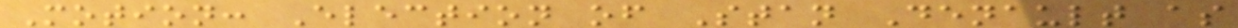Motion: Election of Stan Denault as
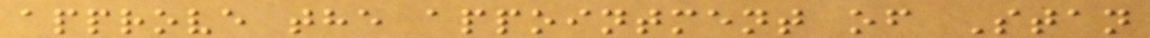approve the appointment of Stan
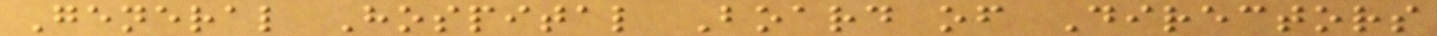General Hospital Board of Directors
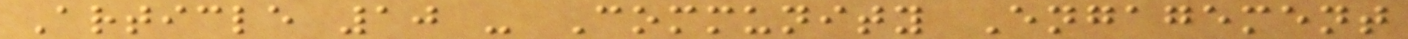Article 10 - Community Engagement
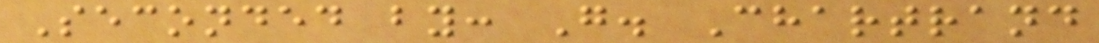Seconded by: G. Chartrand
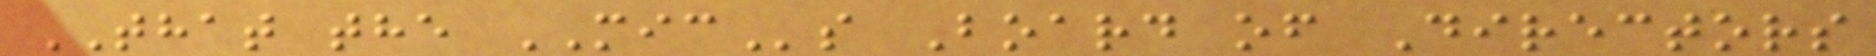THAT the MICs Board of Directors
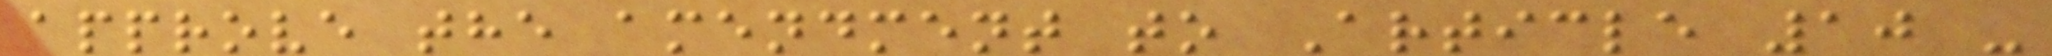approve the amendment to Article 10 -
